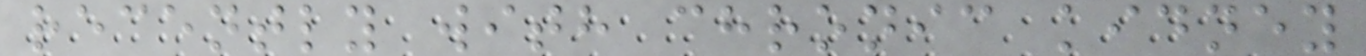recently with chronic kidney
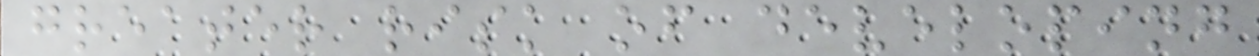greater risk of developing
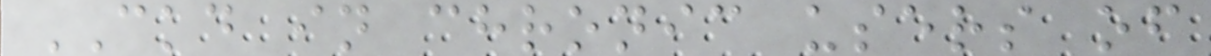CKD in chronic users of
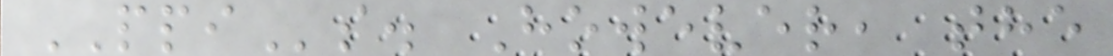PPIs. However, the
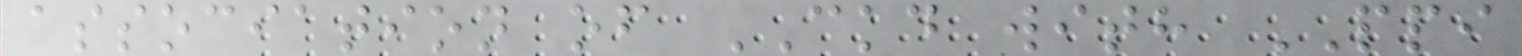association of CKD with PPI
